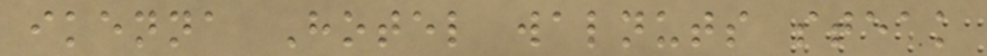ikenna Hotel walnuts steak
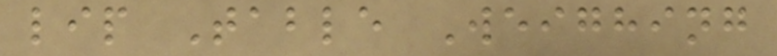lip Table Weighing
